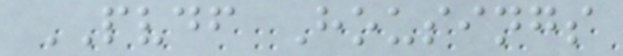PVDF Housings
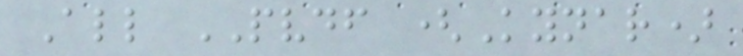All PVDF (Kynar)
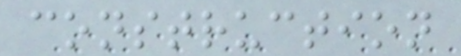construction
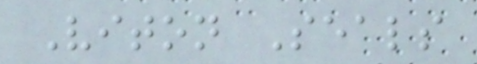Viton Seals
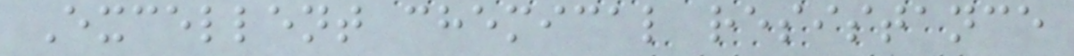Excellent chemical resistance
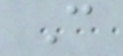C
